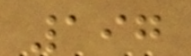197
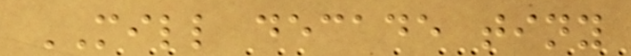MILL decade tiny
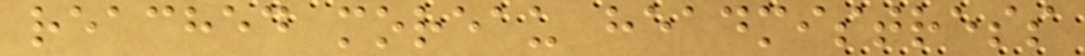reached moreau headmistress
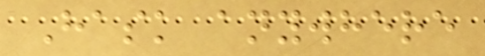Hask anywhere
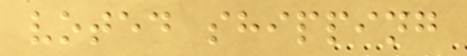voted shipping
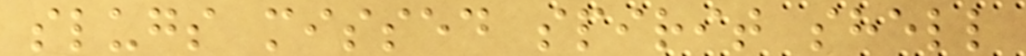slugs missed spirit shell
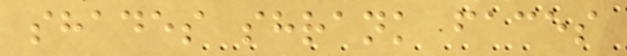shades shrank faces
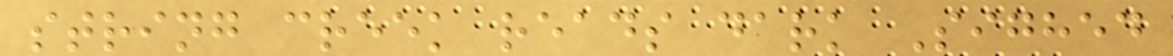string creek reads dark Sighed
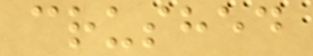crushed
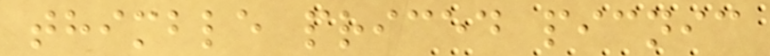thimble priced picnic
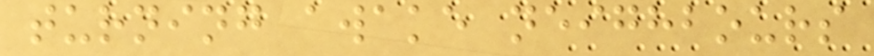turning awake neighbours
